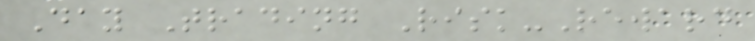Day Trading Risk-Reward
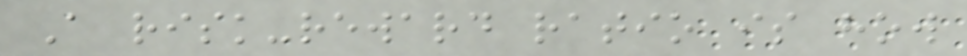A risk-reward ratio is how
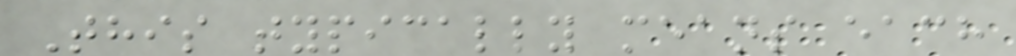This typically means each
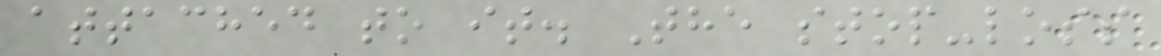attached to it. The stop-loss
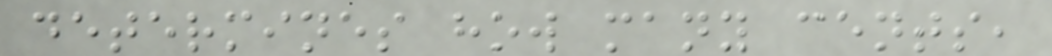determines how many cents,
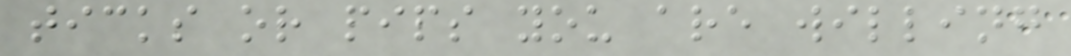ticks or pips you are willing
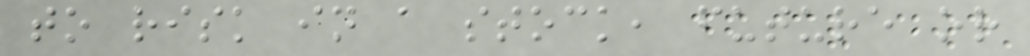to risk in a stock, future or
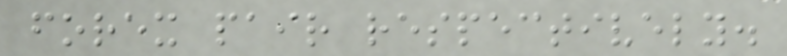forex pair respectively.
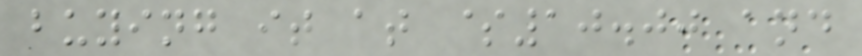buying it at $10.00 and
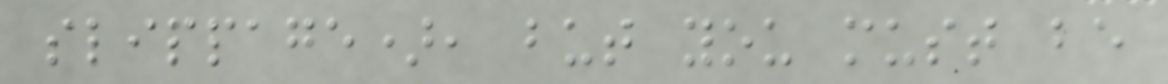slippage), but you must be
